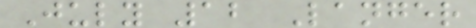July 12 Langer
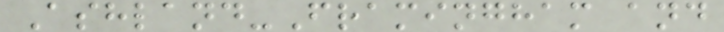Ashland-Framingham and
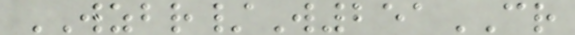WZBR/W251CR
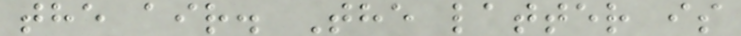the air. The latter is
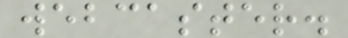webcaster.
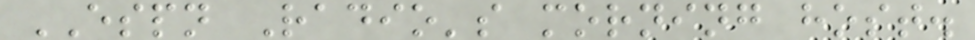ESPN Radio's morning host.
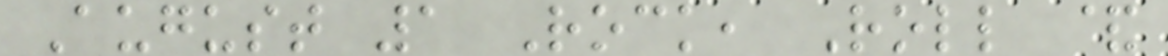August 1 Rock, Roll &
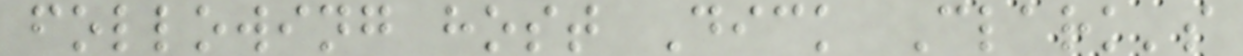following host Dick Clark's
